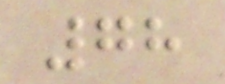78
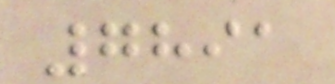7891
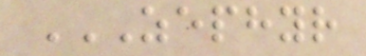ZEPHYR
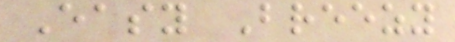Easy Breezy
